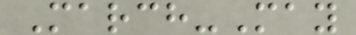March-May
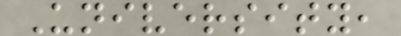University,
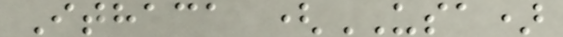Ithaca (USA)
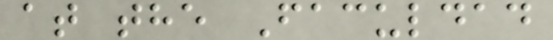at the Faculdad
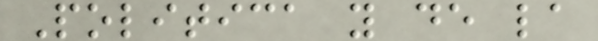Politica y de la
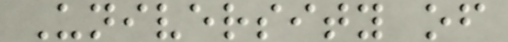University of
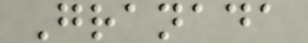Granada
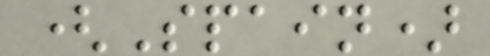(Spain)
